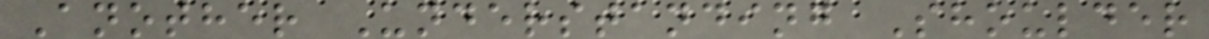Another Understanding Shoulder
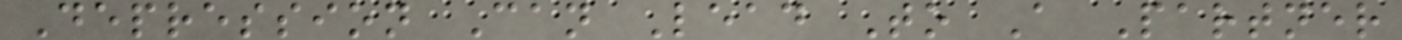Depression Can Lead To A Partner
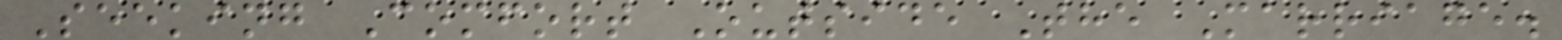Seeking Comfort Outside The Marriage.
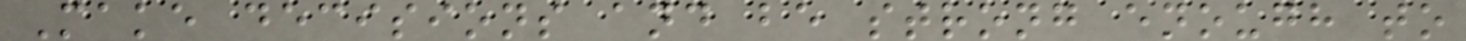Make decisions and be strong enough to
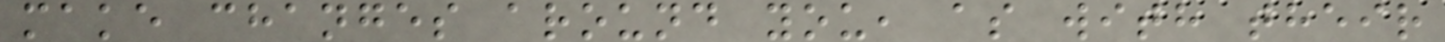make changes around you, as with their
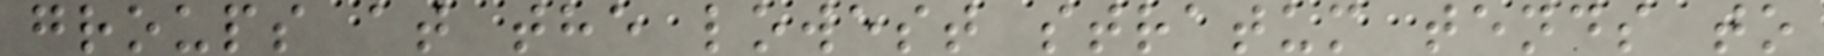groups at the lowest stratum tends to
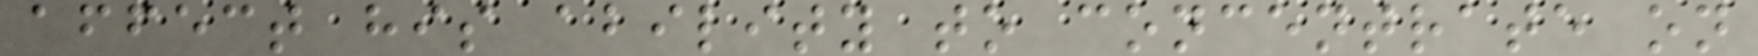affect his ability to concentrate on
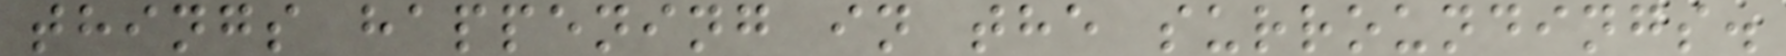things happening in the surroundings.
